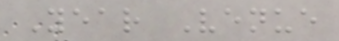Year Venue
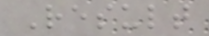Result
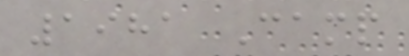1981 Camp
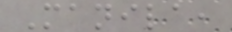Manila,
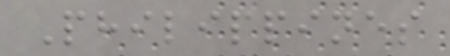Philippines
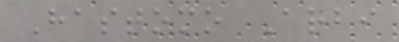Hastomo Arbi
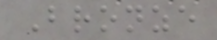Bronze
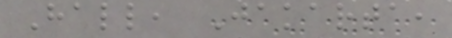Hall, Jakarta,
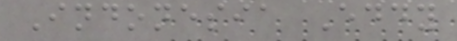Indonesia Eddy
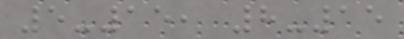5-15, 8-15
